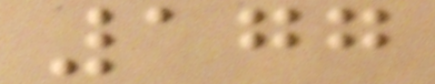177
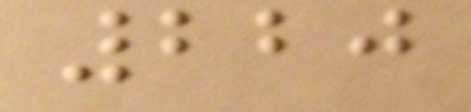220
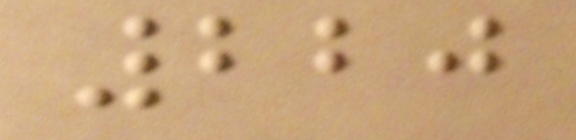220
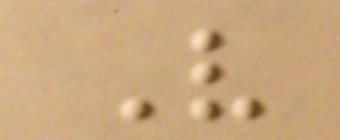V
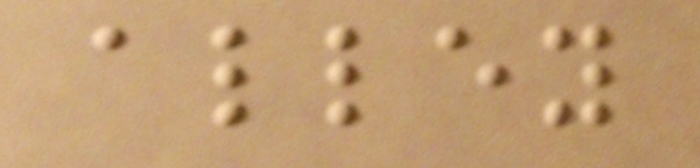alley
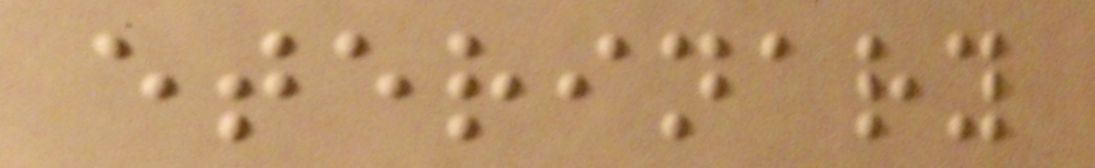eterinary
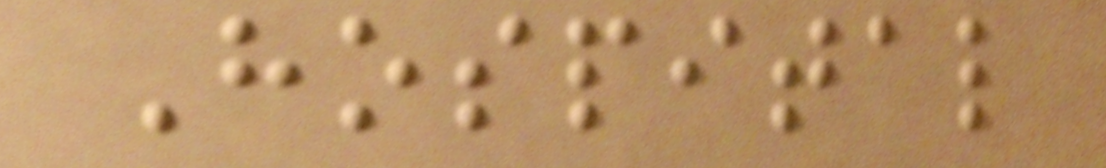Hospital
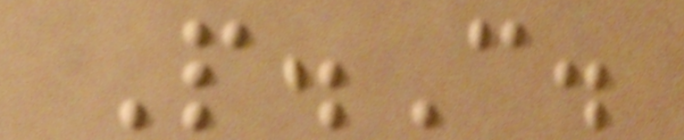P.C.
